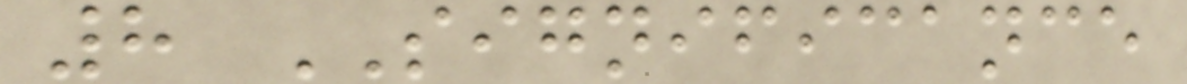8 SIGNIFICANCE
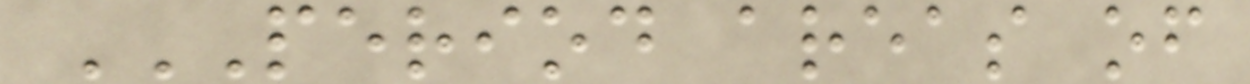PERIOD AREAS OF
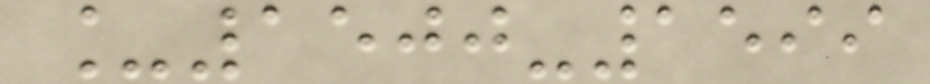_1500-1599
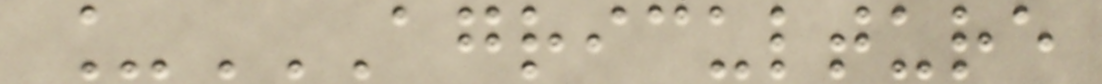_AGRICULTURE
